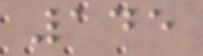145
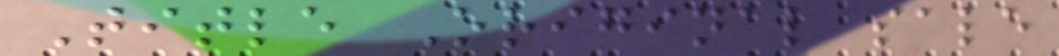Title Original sale
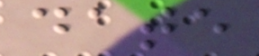date
